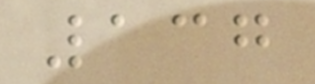137
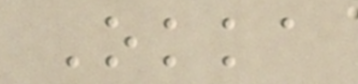Okka
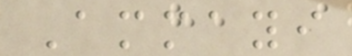Ammayi
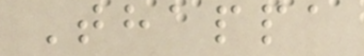Thappa
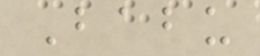Babu
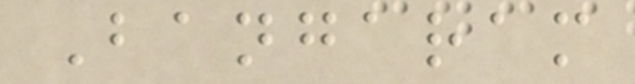Bangaram
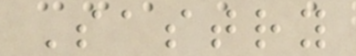Sastry
